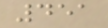451
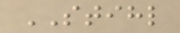STIHL
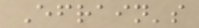Efrain's
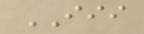III
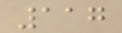117
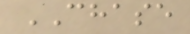CHASE
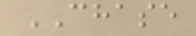CHASE
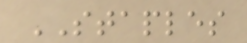STAPLES
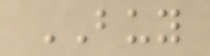BUY
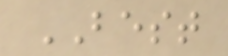BEST
